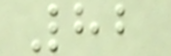82
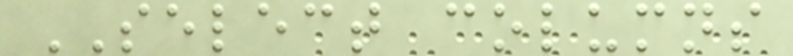SELECT columns
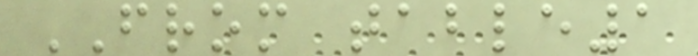FROM table1
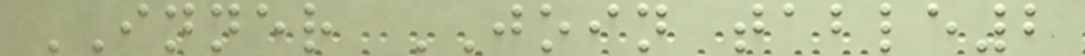INNER JOIN table2
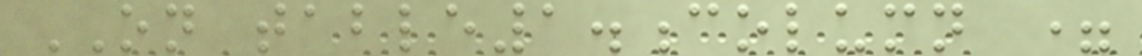ON table1.column =
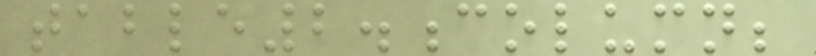table2.column;
